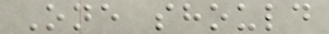One should
